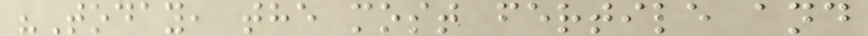"Today, the most fertile and
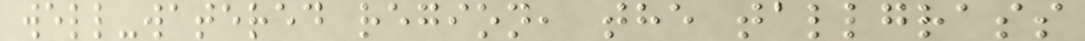well-watered region, the tallgrass
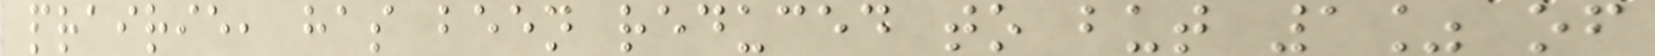prairie, has been reduced to but 1% of
